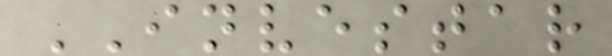INVESTAR
